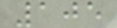105
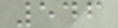546
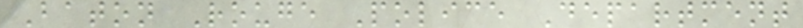Baton Rouge Police Department
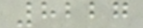8227
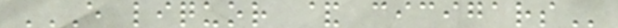E LIQUOR & CICIGARS
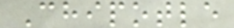Chipotle
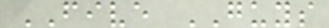FIVE GUYS
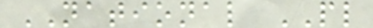NATIONAL PL
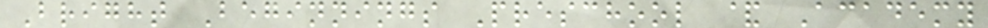Bright Beginnings Preschool & Academy
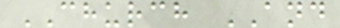CHURCH AND
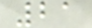21
